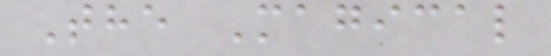The Magical
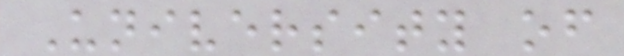University of
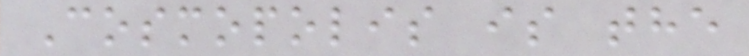Cosmopolis is the
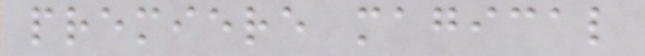premiere magical
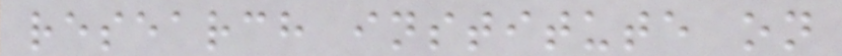research institute on
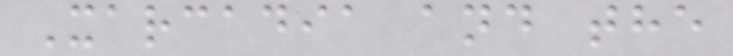Xarcadia and the
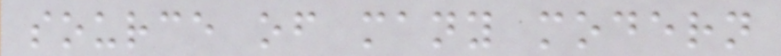source of many modern
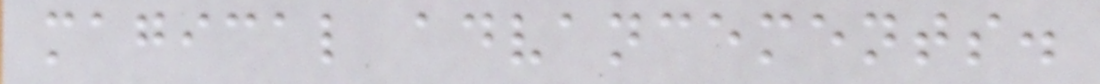magical advancements.
